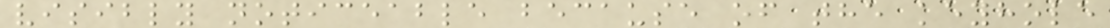visibly noticeable because of the keyhole
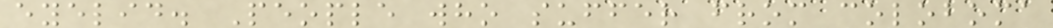eyelid. People who suffer from coloboma
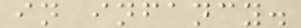in infancy.
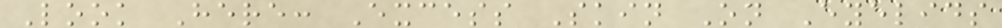Look Here: Excess Skin On Eyelids
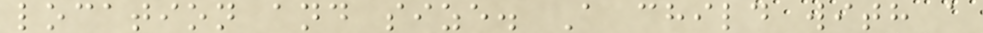location and size. A child with a
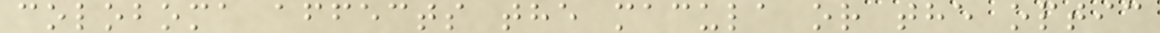coloboma affects the macula or the optic
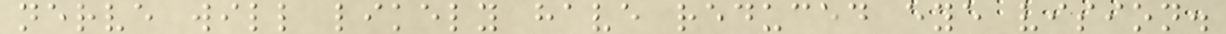nerve will likely have reduced eye vision.
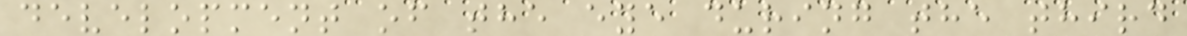development of the eye during the third
